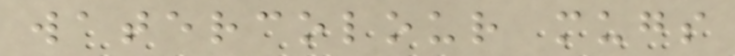watercolour mugs
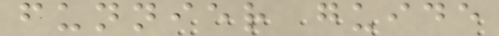funnier guide
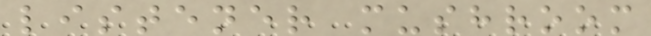listener mushroom
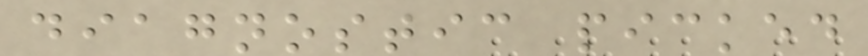diagnostic picked
